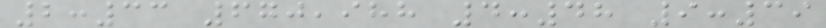2:33 670,988 4:48 9:39
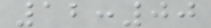12:00
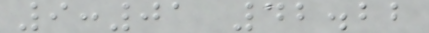9:01 42.22
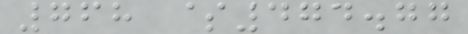768 $474.77
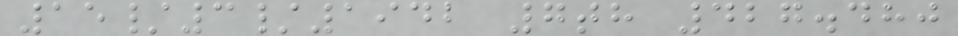15/3/1942 7th 427.480
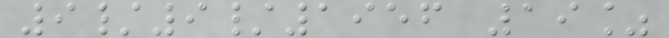9/9/1956 19%
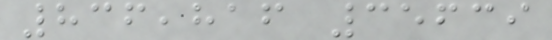836,816 35639
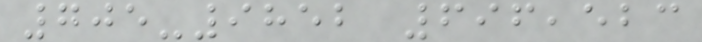705-9852 696,523
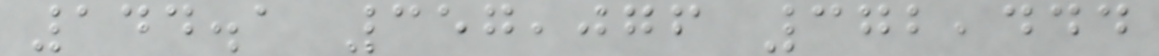144.1 357,076 372,444
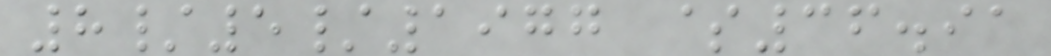8/5/1977 $36.91
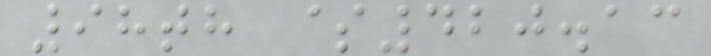98th $420.13
